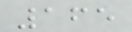165
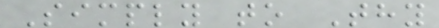Simply to Thy
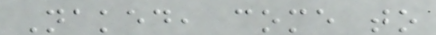Naked, come to
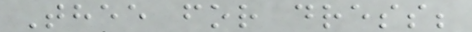Thee for dress;
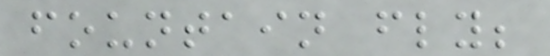fountain fly;
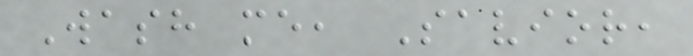Wash me, Savior,
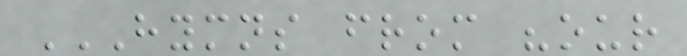HYMNS FROM "OUR
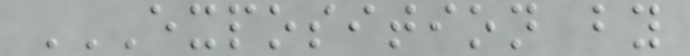EXPOSITION BY
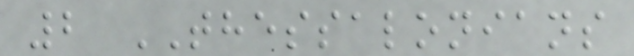2 THESSALONIANS
